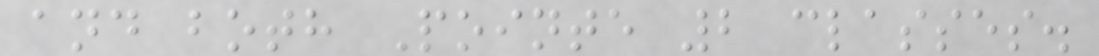and both Pointe 2 classes.
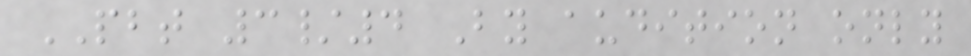PBT 3/4 By audition only
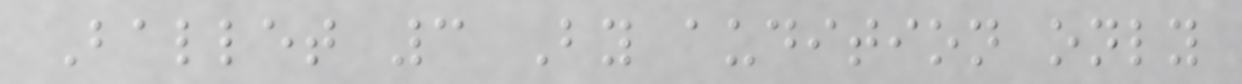Ballet 3 By audition only
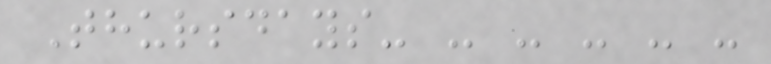Thursdays- - - - - -
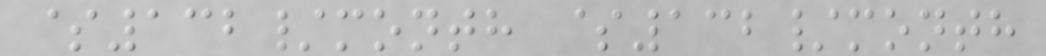$132/month $132/month
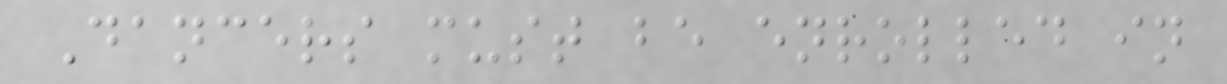Dancers must be enrolled in
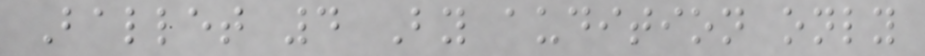Ballet 4 By audition only
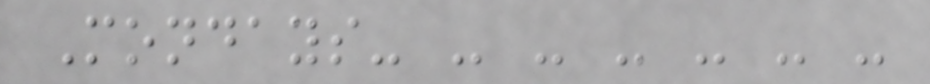Mondays- - - - - - -
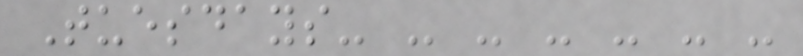Tuesdays- - - - - - -
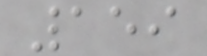159
